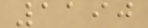1190
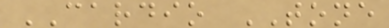CARDIO TONE
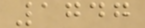1747
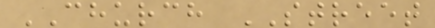CHURCH STREET
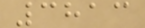3813
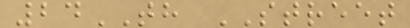24TH STREET
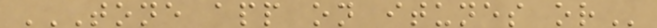TONE APP ON ITUNES OR
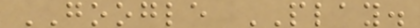GOOGLE PLAY.
